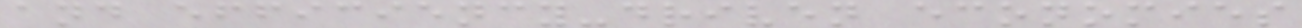and efficiency-driven economies
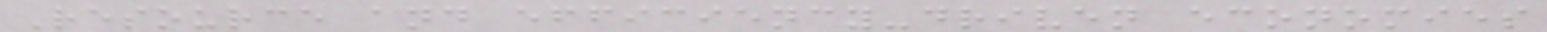Resource and efficiency-driven economies
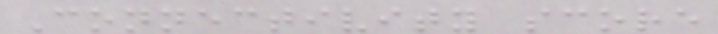Connectivity score
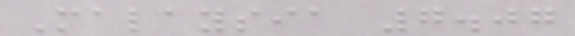Malaysia 7.07
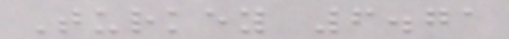Turkey 6.71
